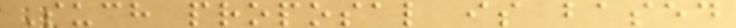Such proposal is based
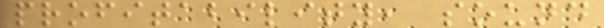profitability, sound
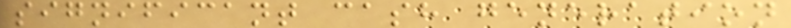significant cash generation
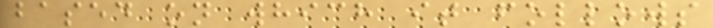based on which it follows
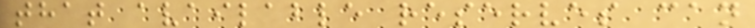that available reserves can
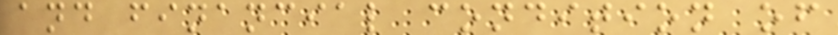and financial condition of
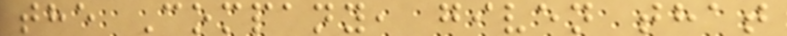the Company, given that
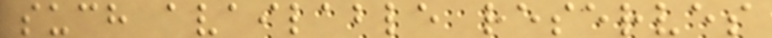such available reserves
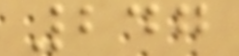247
